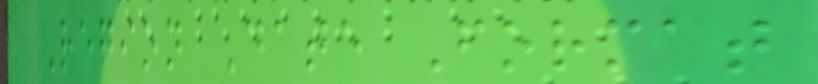Region Date Format
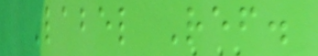Label Ref.
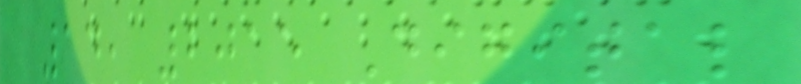14, 2015 Digital
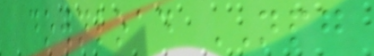download NPG
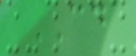CD
